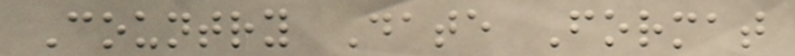Country Date Format
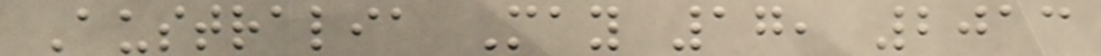Australia May 17, 2013
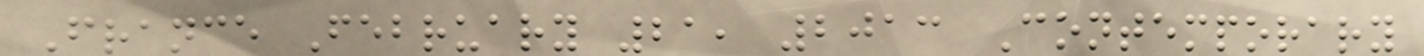France February 21, 2013 Contemporary
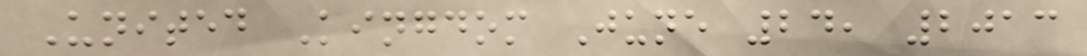United Kingdom June 24, 2013
